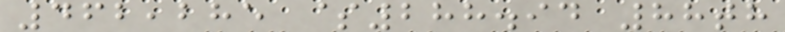462,285 $288.94 88th
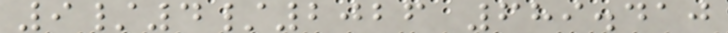9/4/2026 689.410
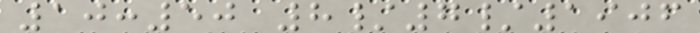10:50 8/7/1906
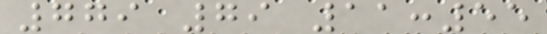779 79 11:55
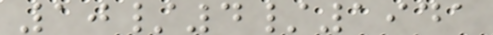10/4/1941
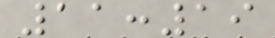11:19
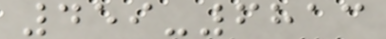459-6813
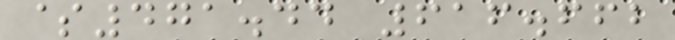$471.44 616.662
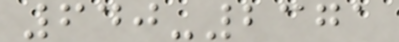640-2371
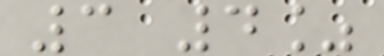3 4%
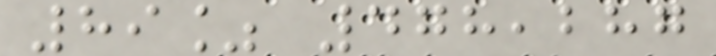89% 478,287
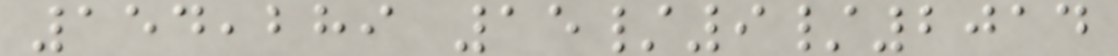154,289 15/9/2014
